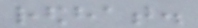redhat.
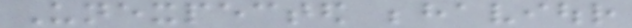Unexpected behaviour
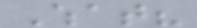What?
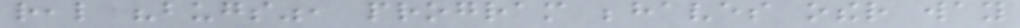real "bugs", program behaves other way
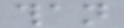than
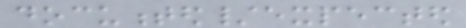documented/expected
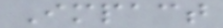Impact
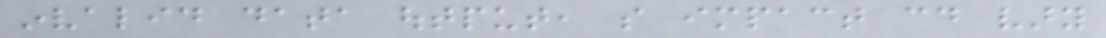invalid data output, so impact could vary
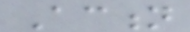Action
